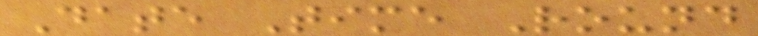Date Time Round
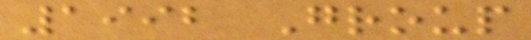1992 Group
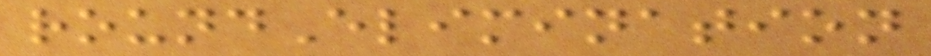roundElimination
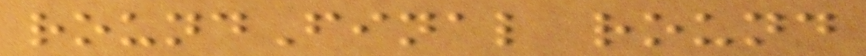roundFinal round
